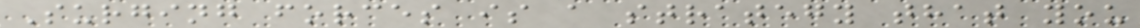Surging forces is a strategy that you
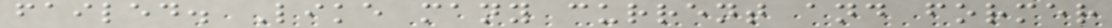failed. Like many current and former
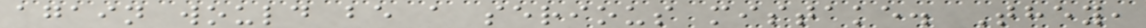again would be a serious mistake. They,
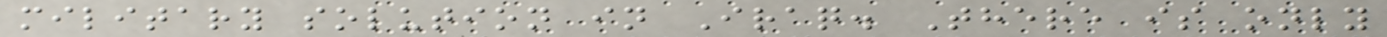military solution in Iraq. There is only
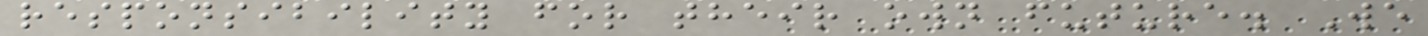responsibility for their own future. We
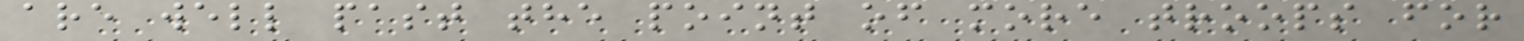are well past the point of more troops for
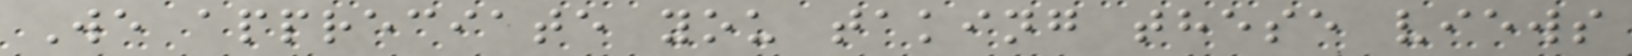We appreciate you taking these views
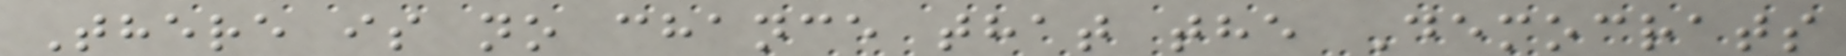There is no chance that the Democrats
